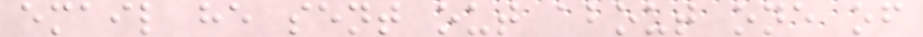email he sent out about one of
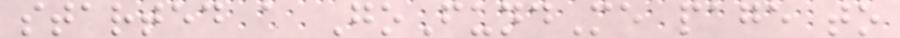started a GoFundMe page to
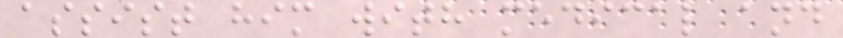assist him with medical and
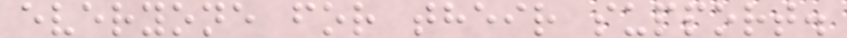everyone for their support.
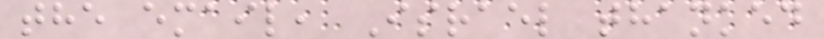the email, Israel thanked
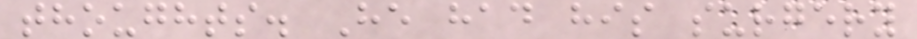thoughts. He had his surgery
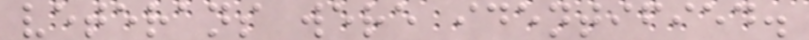veterans were identified.
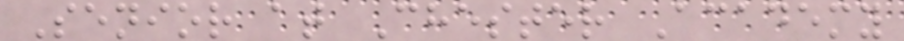Senior at Chester Academy
